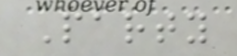Party
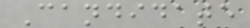Candidate
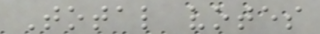Total votes
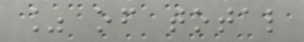% of total
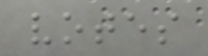votes
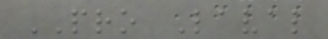PRO Laval
